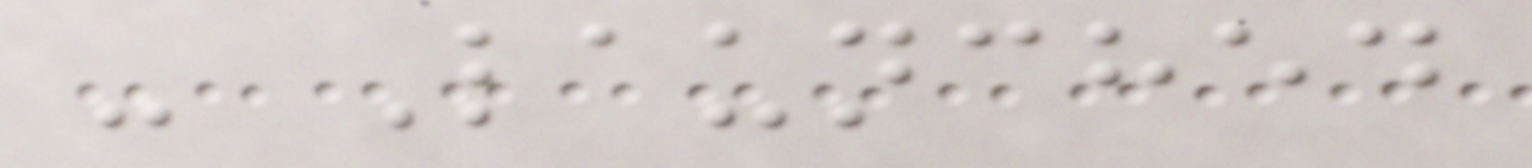- Launched
